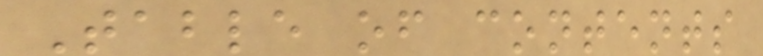Table of contents
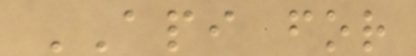API for
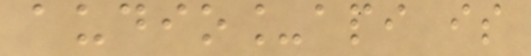audio_api is
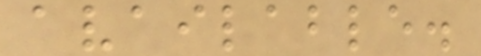available.
